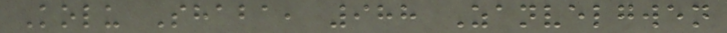Kolu Shaba, 988 Zanvelgwen
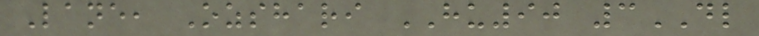Lane, Ozshari HU90 3DL
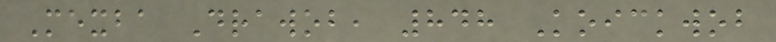Mexba Drawob, 848 Koickwob
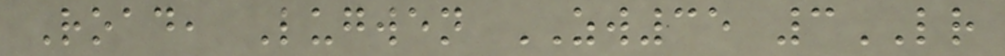Road, Lugwen ZW35 3LR
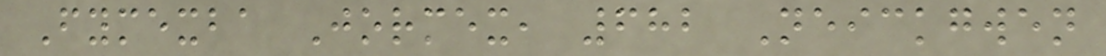Fymexba Jormex, 682 Neickgwen
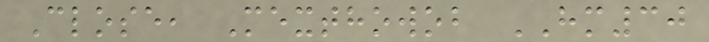Close, Mexthowob HM30
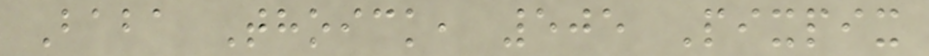Baba Thoick, 505 Pixpix
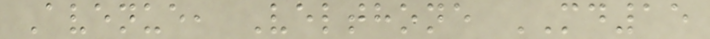Avenue, Velthone MD15
